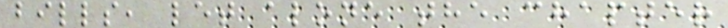bills, let alone the chapter
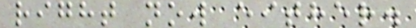right now either.
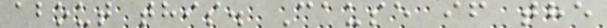about this. Cause if the
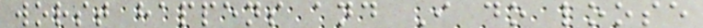worst happens and I do loose
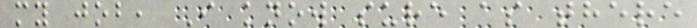my job, I know sure as there
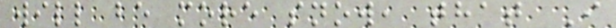will be more snow, that I
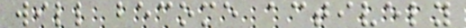will become actively
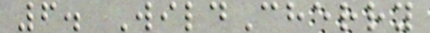6. WildCherry
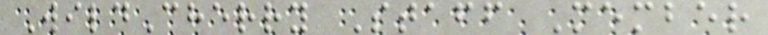WildCherry Staff Member
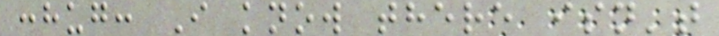:hug: I know there isn't
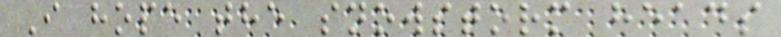I hope the snowstorm heads
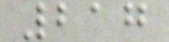217
